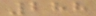288
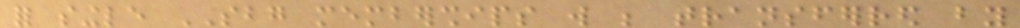for single SBG memberships will be transferred by
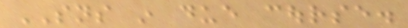SNS in due course.
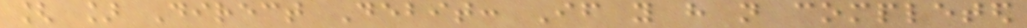[ ] Direct Debit: If you have not completed
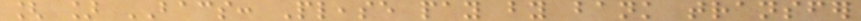[ ] BACS: Please pay by bank transfer
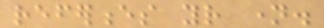references your name.
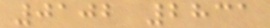0102 2831
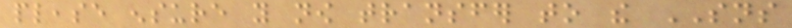please ensure you now transfer to the SNS
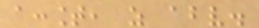account, as above.
